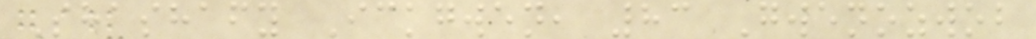Shashafy Ickgwen, 83 Gwenozwob
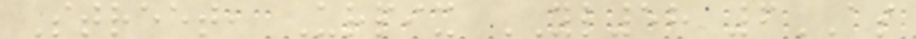Street, Urpix YL58 6AS
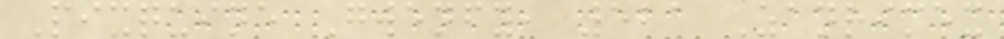Pixquine Gwenfy, 521 Zanrimex
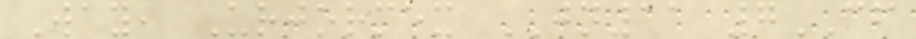Way, Urjormex JN11 7CF
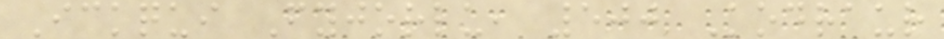Ickqui Fyjorlu, 500 Kodraur
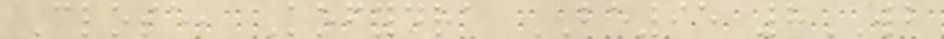Close, Kofydra BE95 8WB
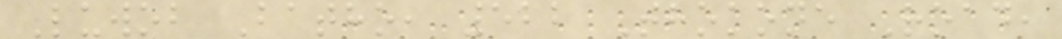Luwob Batho, 522 Thokone Road,
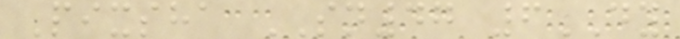Pixsha SN47 6DY
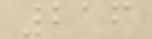216
